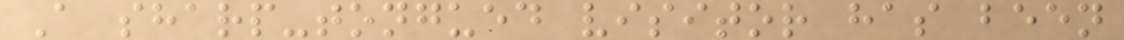A sharp-tongued visitor has been
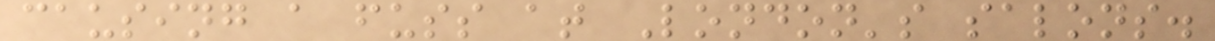causing a fuss at London's salons.
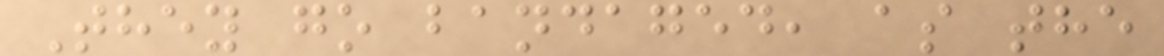They go bandaged, as the
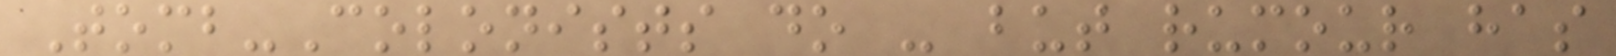Tomb-Colonists do - but rumour has
